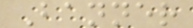Banner
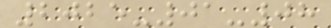2025-01-08
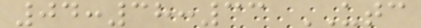04:38:33 UTC
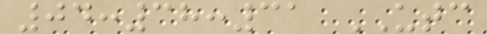04:38:31 UTC
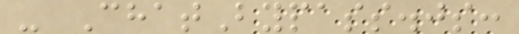- ChatBypass.js:
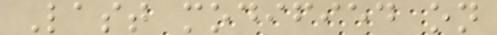Last modified on
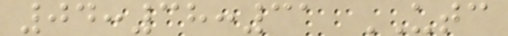04:38:31 UTC
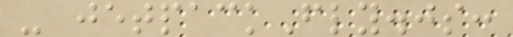- jetpackFly.js:
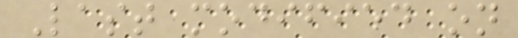Last modified on
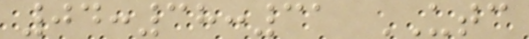04:38:31 UTC
